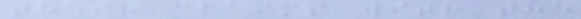their claims with the
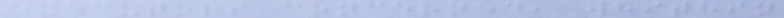executors concerned, whithin
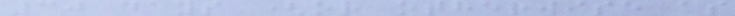30 days (or otherwise as
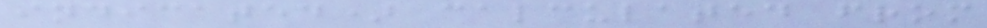indicated) calculated from
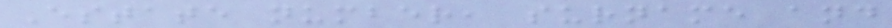Estate number, surname and
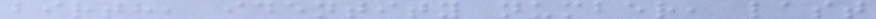birth, identity number, last
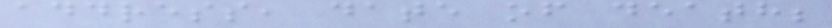address, date of death;
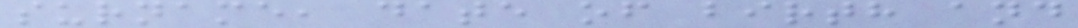surname, date of birth and
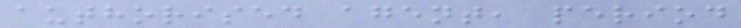authorised agent, period
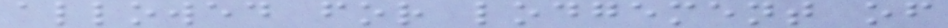allowed for lodgement of
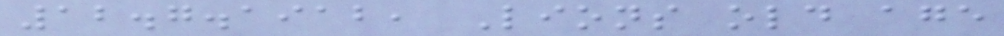12.7.1912, Lions old age
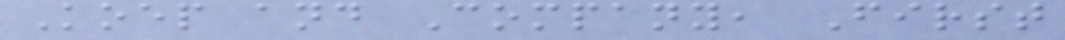Koep and Company, First
